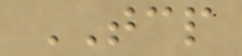TCP
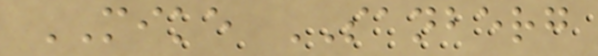MIKE SANBERG
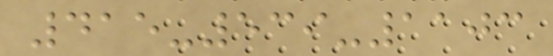415-539-1103
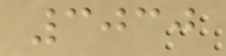3030
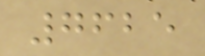7625
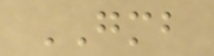GMB
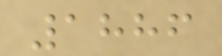1886
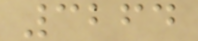3264
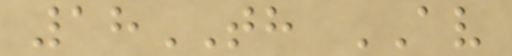18TH AV
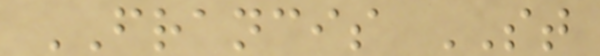FRANCIS ST
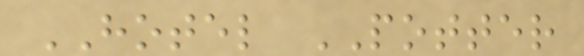HOTEL POTTER
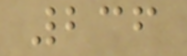236
